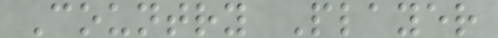Country Player
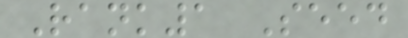Rank1 Seed
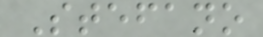Stefano
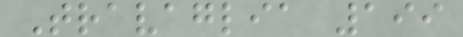Travaglia 199
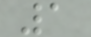1
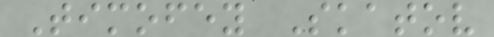Timofey Skatov
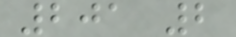201 2
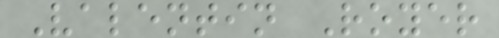Valentin Royer
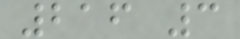216 3
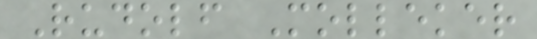Rudolf Molleker
